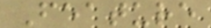Feature
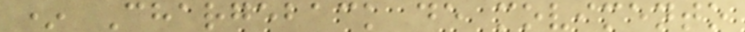* Chargeback de movimento
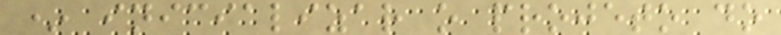* inicializar o projeto do
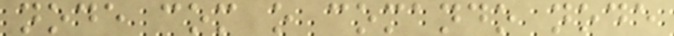node com o comando node
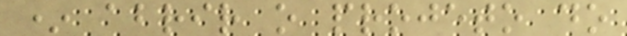* abrir o projeto do
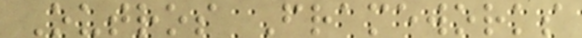Outros Frameworks
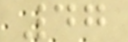47
